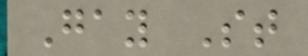Gay St
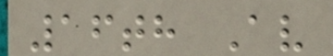16th Av
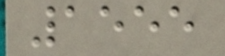1555
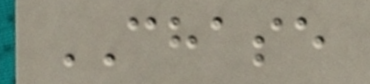CHASE
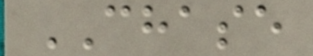CHASE
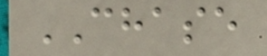CHASE
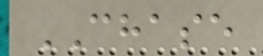CHASE
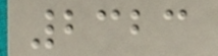2323
